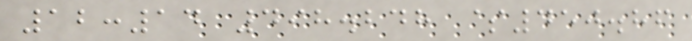12:14 498.248 $450.86
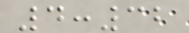4:32
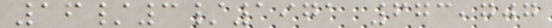16/3/1971 673,707
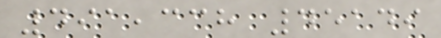491,338 45149
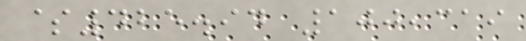$425.94 100,319
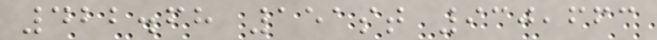422.68 151st 930,663
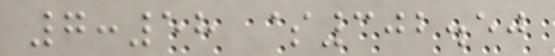7:58 $302.50
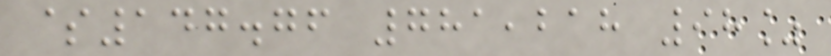$147.76 781,218 98%
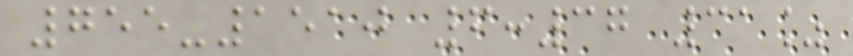755-1510 6:37 31%
